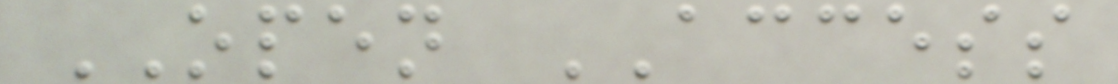OPEN ACCESS
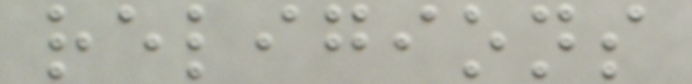religions
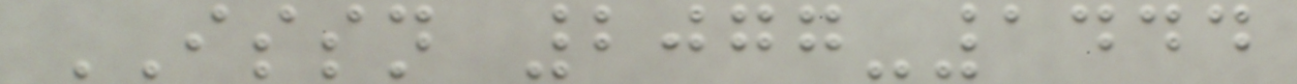ISSN 2077-1444
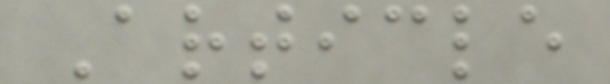Article
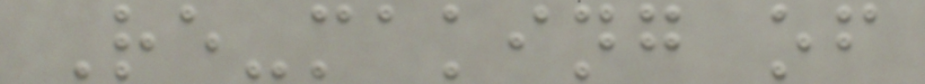Re-making of
